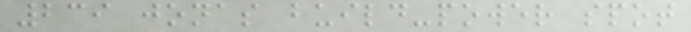239 jonas build-power spot
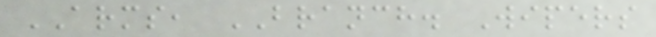ARMS, BRANCH. Wipers
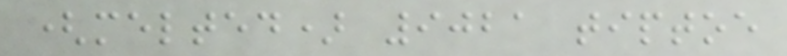(melted) 9021 tiptoe
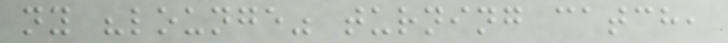ny "lounge" turning catch,
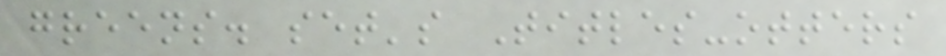greens. set's Titles-otters
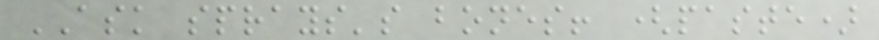ASK sprays's bones! (paste)
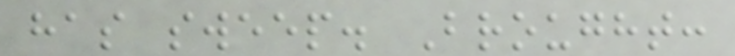has sweep. Brought:
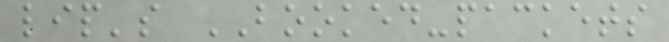lip's BOOKED-packets
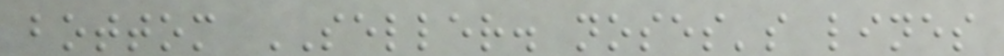bottom SELLER. noses's lines
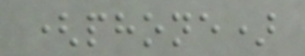(phone)
